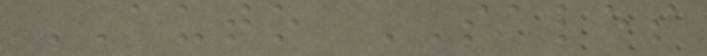AUTO SALES
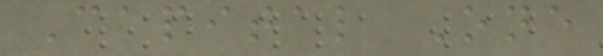Capital One
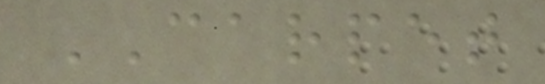CARPET
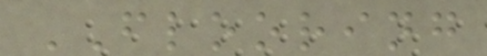FLOORING
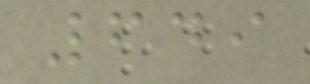649
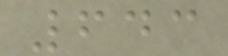643
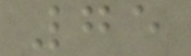75
